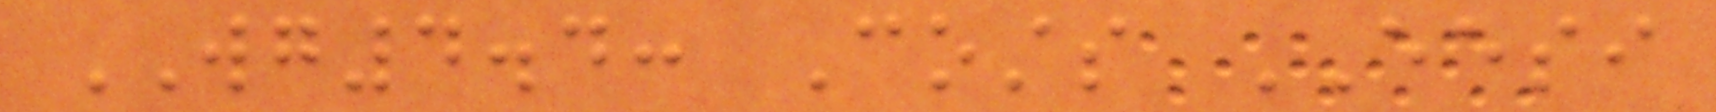WG4.4: Costs EESI
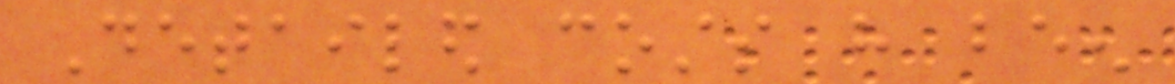Detailed costs have been
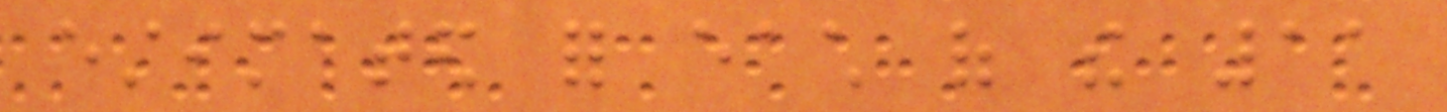estimated for each of the 11
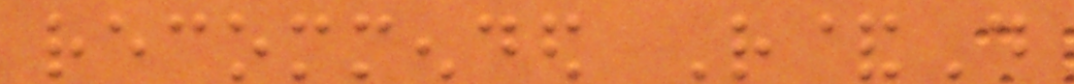recommended R&D
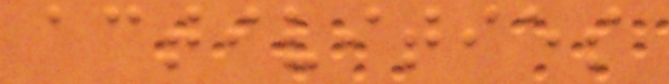activities
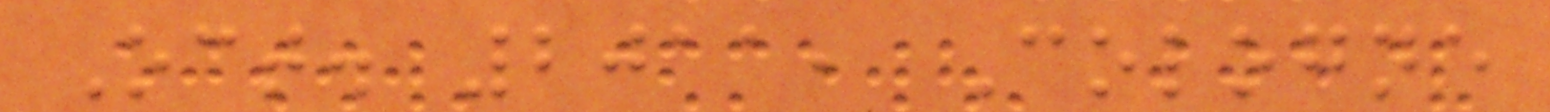Oct. 2011, Cologne
